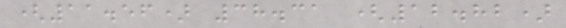(11.56) 38.31 (12.82)
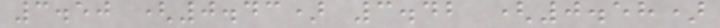3.50 (0.43) 3.42 (0.58)
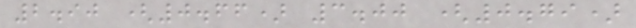2.90 (0.66) 3.00 (0.79)
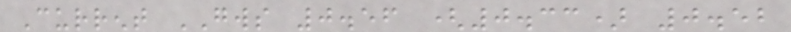Current GWS 0.56 (0.33) 0.52
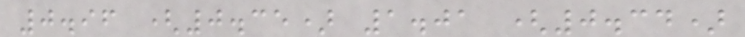0.96 (0.35) 1.01 (0.34)
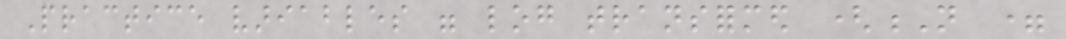Practice variables were log transformed (N =
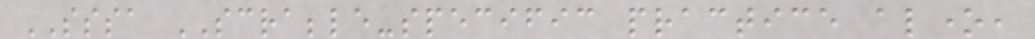SSSA SCRABBLE-specific practice alone,
